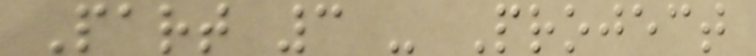Part 3 - Project
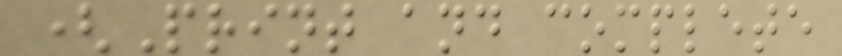(Print and complete
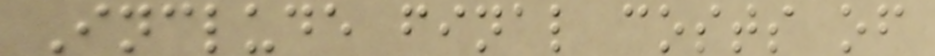Include final costs of
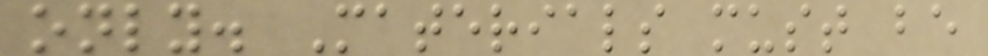only. Materials must be
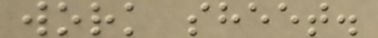work sheet.
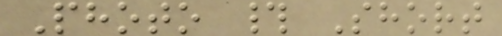Photo # Short
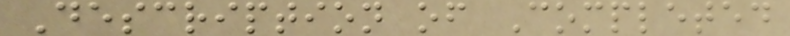Description of Completed
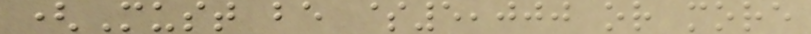(Must be $5,000 or more
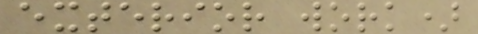exterior work)
